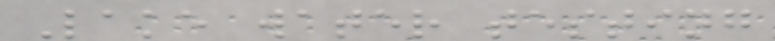Lake water testing
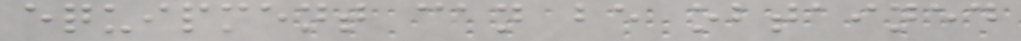equipment can be obtained
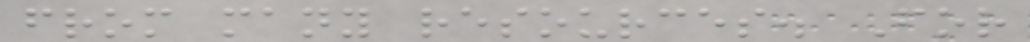from many resources. For
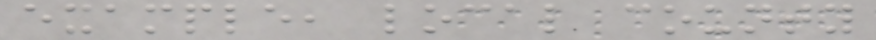example, local county
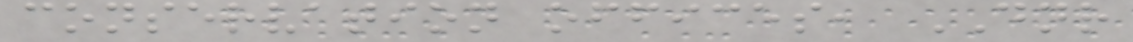conservation offices, DNR
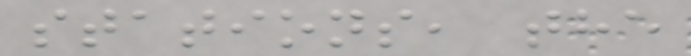stations, the
